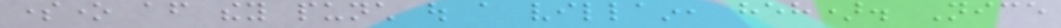someone after they punch out a villain, heh). Nice
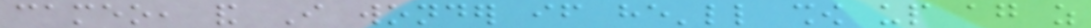cameo, and I wonder if he'll show up again as
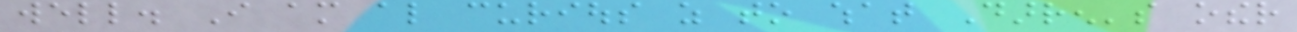well. I am also curious as to what Darren's other
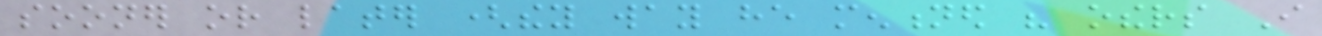sooner or later (they way he mentioned his others I
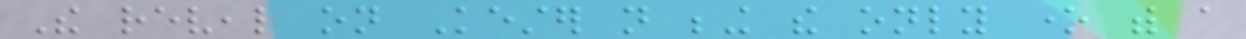The reveal on Kester not being the only one with a
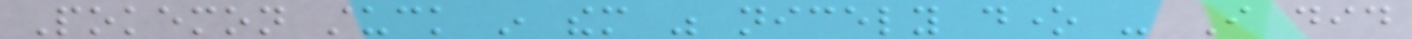Pokemon stuck in them was nicely done - I did
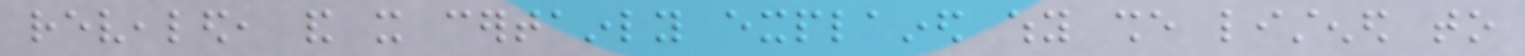revealed, and it certainly explained why she listened to
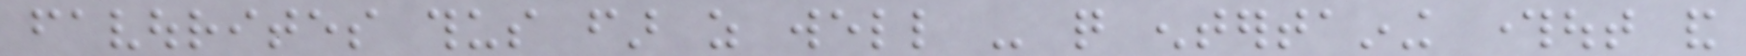favourites thus far as well - quite entertaining throughout and
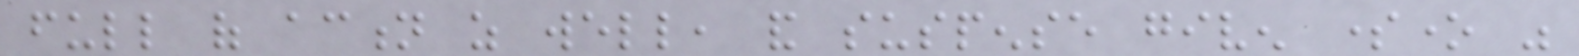full of action as well, and suspense given someone was
